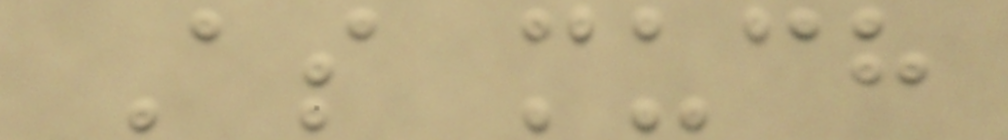As much
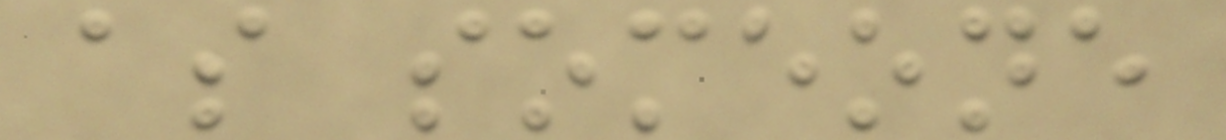as someone
